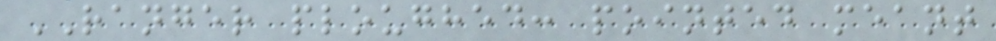RANGER ploughed: pointed meant
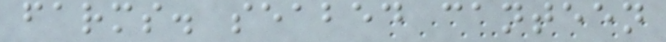farms. seabed canteen
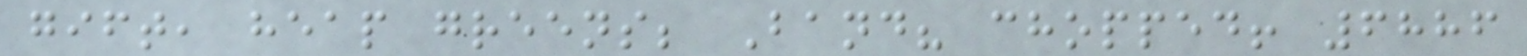gift, heap greens; Band? chopped! 6886
